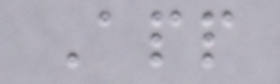App
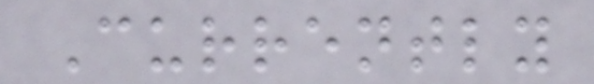Currently
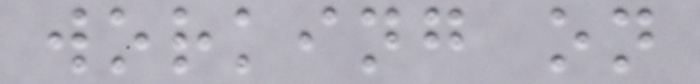working on
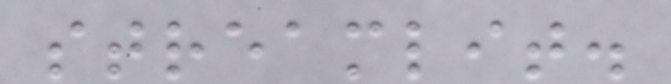streamlit.
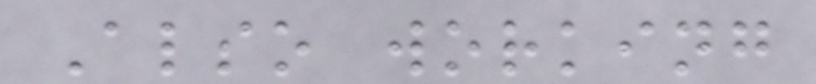Also working
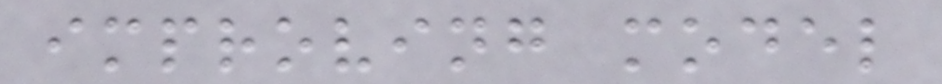improving model
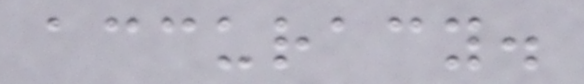accuracy.
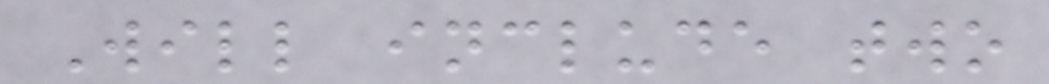Will include two
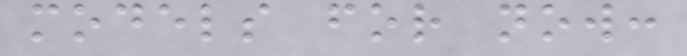models for now:
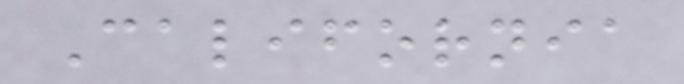California
